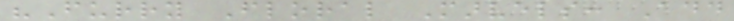"Furry Floral Marvels: Add
